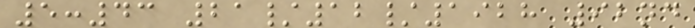5:43 21/12/1928 92nd
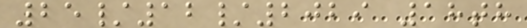25/12/2029 18th
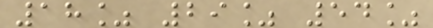18% 29% 54%
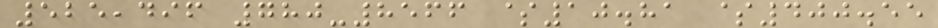525,496 780-8566 $10.81 $400.55
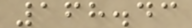168.43
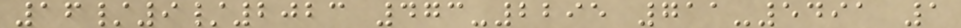16/9/2023 473-2295 711-5491 1
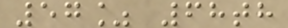57% 68th
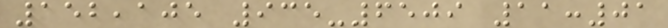152,105 935-6509 11:01
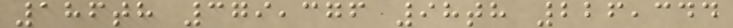186th 379,376 98th 226,344
